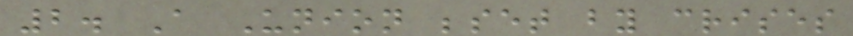2. A Union beset by crises
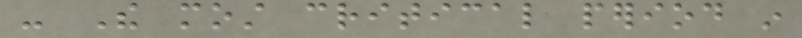- The most critical period in
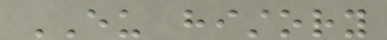EU history
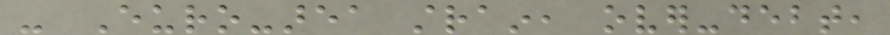- Euro-area strain, over-debt,
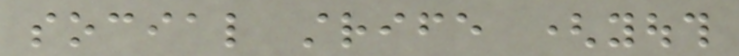social strife (youth
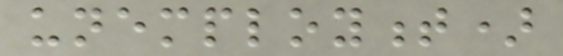unemployment)
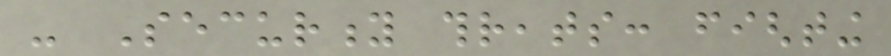- Security threats: fighting
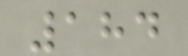184
